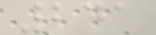241
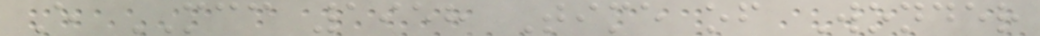E MCC 1958 Time of Wonder
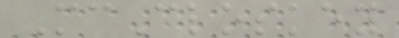McCloskey
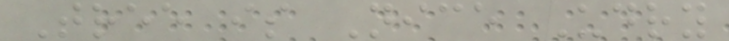Tree is Nice Udry
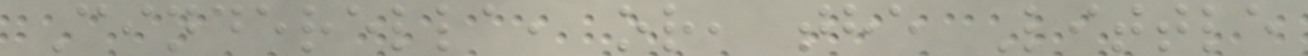Cinderella, or, the Little
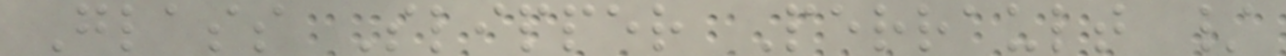Glass Slipper Perrault /
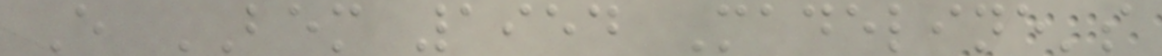E BEM 1954 Madeline's
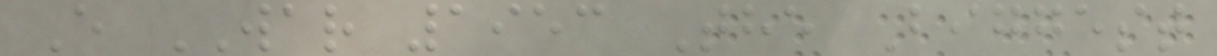E WAR 1953 The Biggest
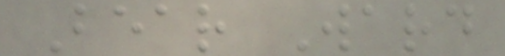Bear Ward
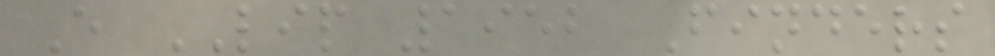E LIP 1952 Finders
